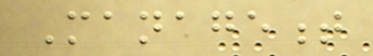Management
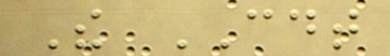The CDT
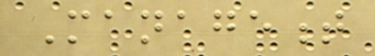Management
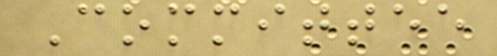Committee
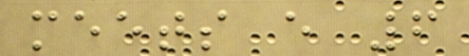meets every 6
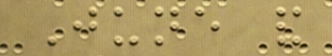June and
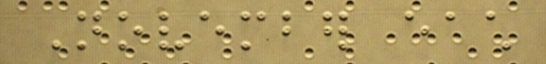November each
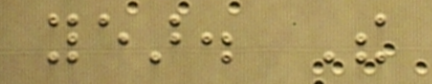year. The
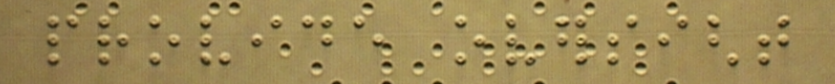provide oversight
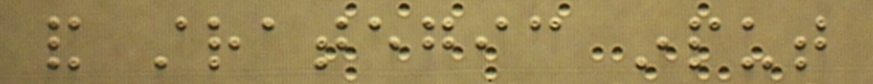and strategic input
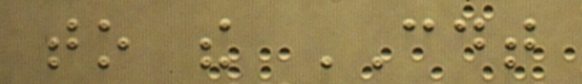to the CDT
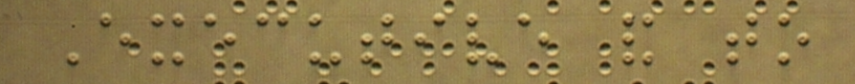Executive and to
